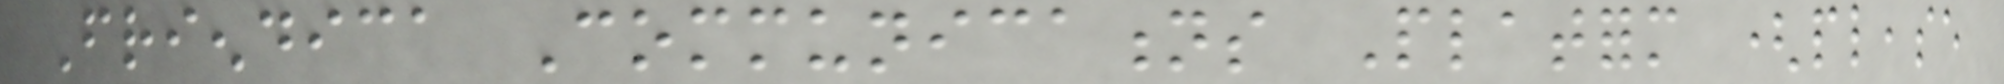Friendica Communications Platform (please
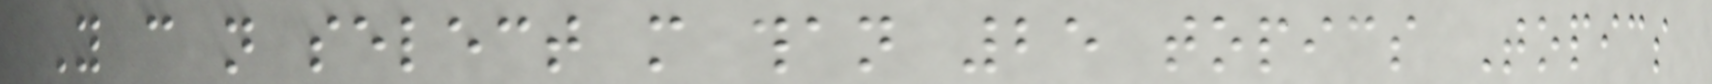You can not select more than 25 topics Topics
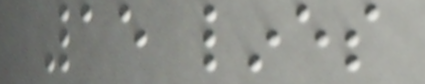15 lines
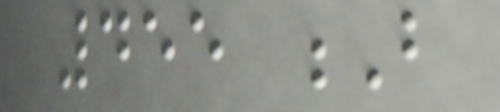455 B
